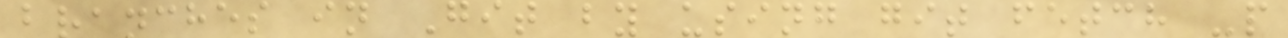branches in Git by using git fetch -p
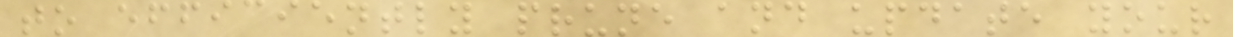to efficiently prune and update your
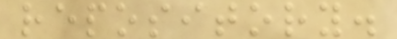repository.
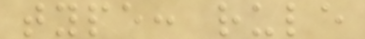type: rule
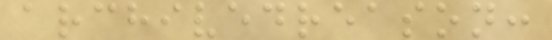archivedreason:
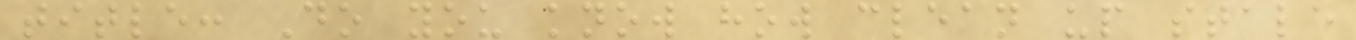title: Do you know how clean up stale
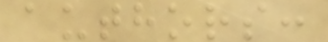authors:
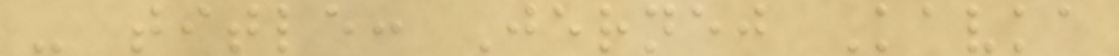- title: Jernej Kavka
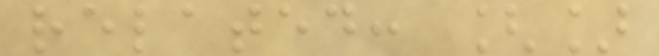related: []
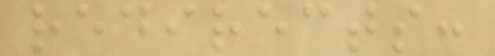redirects:
